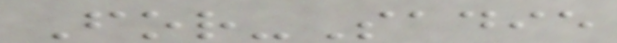For-Sadie
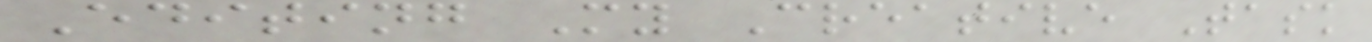Editing My Creative Task
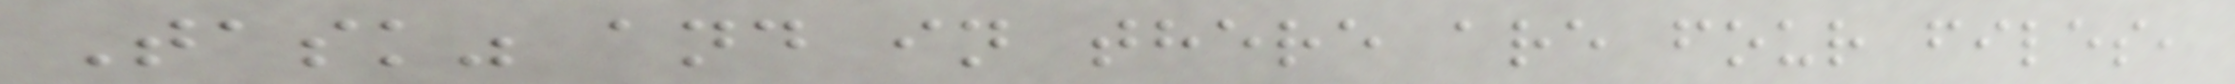Task" and in there are four files,
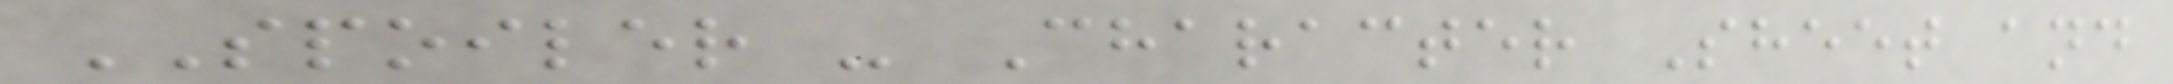SPOILER - Character Sheet and
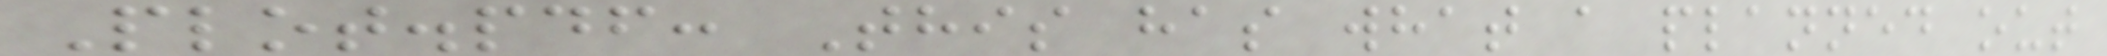Plot.pdf: This has what a planned out
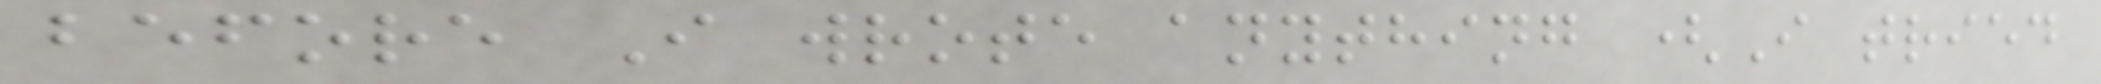before I wrote anything (I tried
